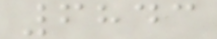6843
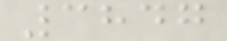3847
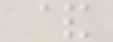&
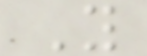Y
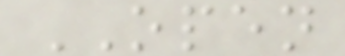OPEN
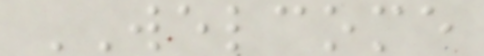WELCOME
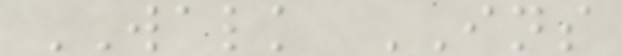WALK INS
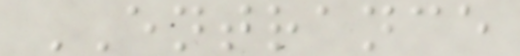ENTRANCE
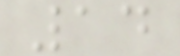14
